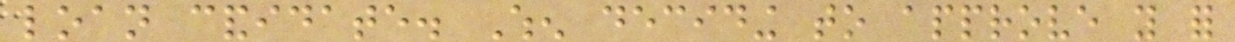loan candidate. When deciding to approve you for
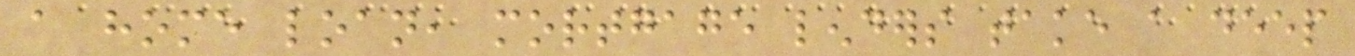a home loan, mortgage lenders take a deep
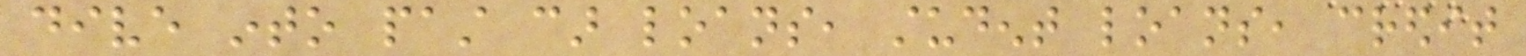dive into past car loans, student loans, credit
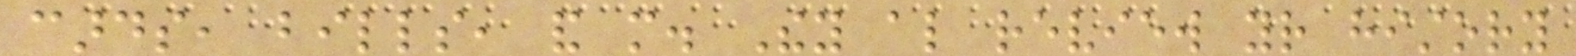cards, bills, and more. They also review your history
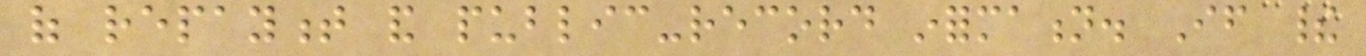of repayment and public-record information. If their
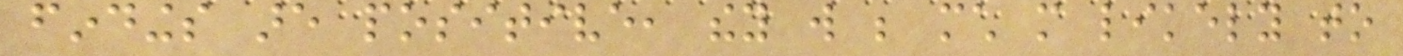findings are positive, they will be much more likely to
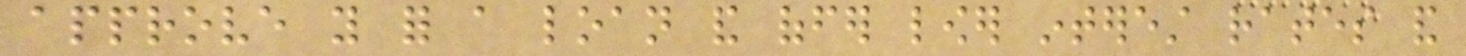approve you for a loan and offer lower interest rates and
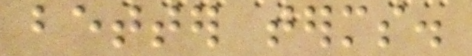better terms.
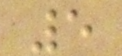5
